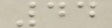44
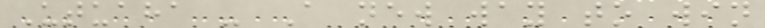Utuaha - A new way to win
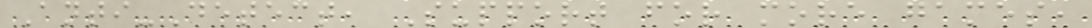Anti-Detect, Support for more games,
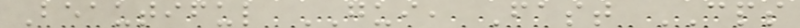Beautiful GUI, Fast CPS
